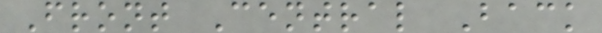Front Central Back
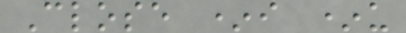Close *i *u
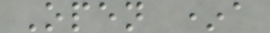Open *a
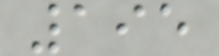195
